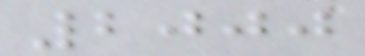2000
